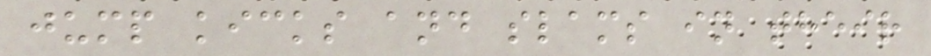jump kicks and slams in their
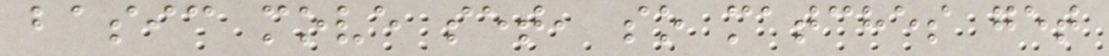basic move set, so matches get
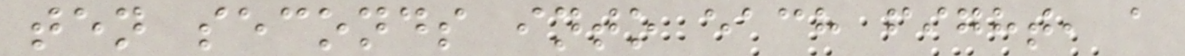ten seconds into each fight, a
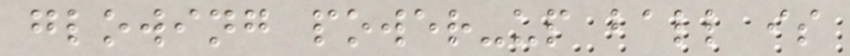glowing power-up ball is
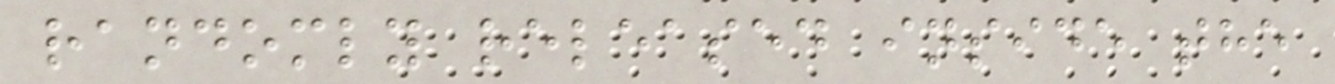randomly released inside the
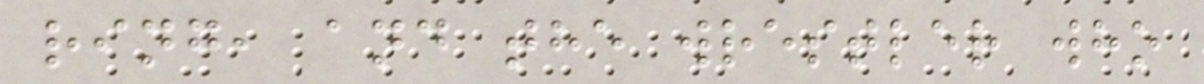ring, and the wrestler who
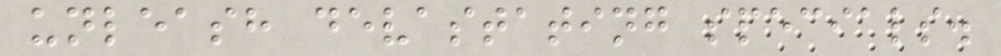unleash devastating specials.
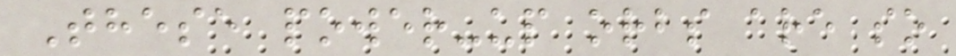These power-up orbs are so
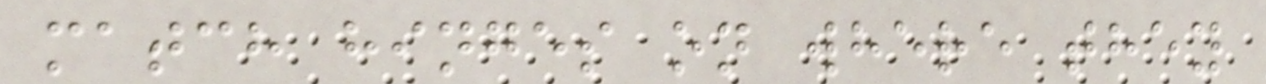match hinges on where they
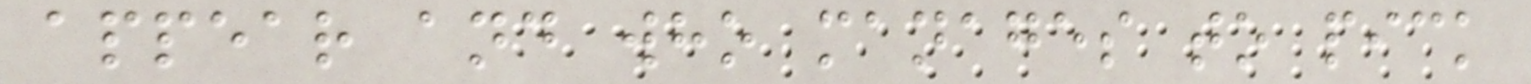appear and who manages to pick
